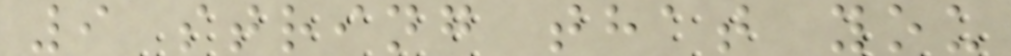9 string that you
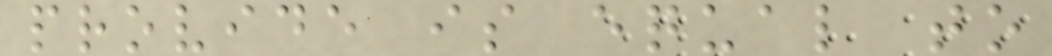provide is equal to
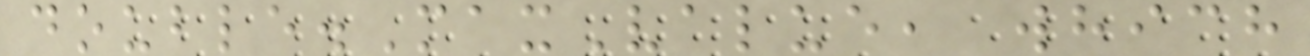double.MaxValue, which
